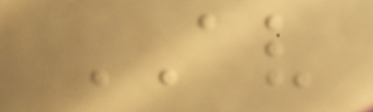AV
